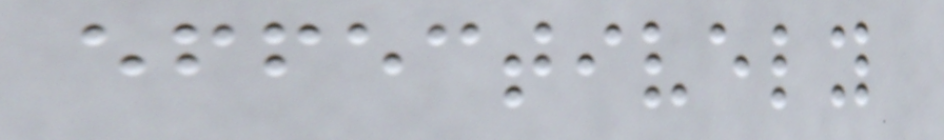effectively
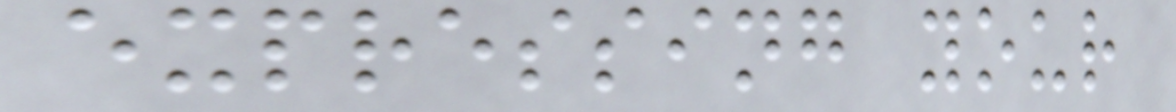expressing your
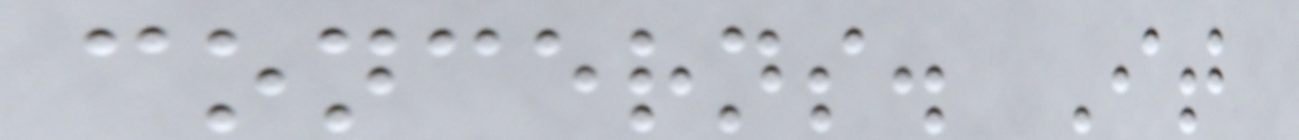concerns. It
